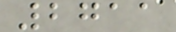2711
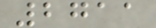2711
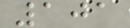101
